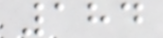184
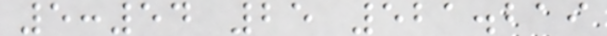5:54 25 521.219
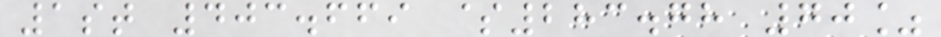1st 403.669 $283.78 70%
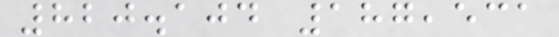820.104 187,531
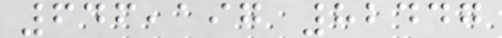646,197 82447
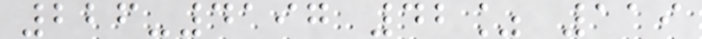226-4197 42% 119
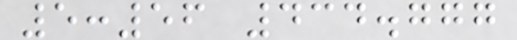5:56 434.777
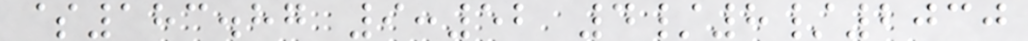$183.87 9:52 4/8/2030
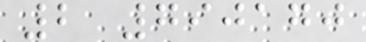2 790170
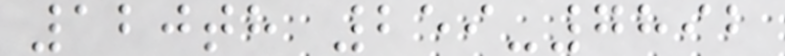120th 259-7892
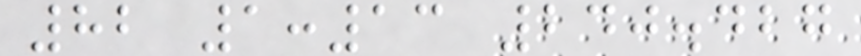82 1:13 240.427
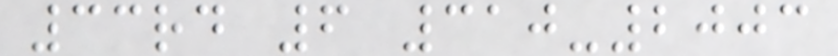33rd 6 310-2003
